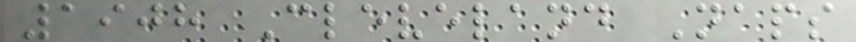1908 Cleveland Naps
